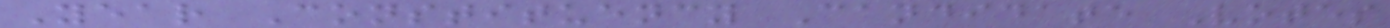Year Constituency Candidate Votes
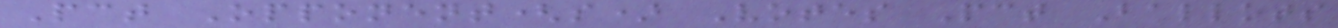Pct Opponent(s) Votes Pct Ballots
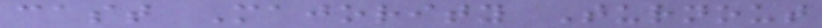cast Majority Turnout
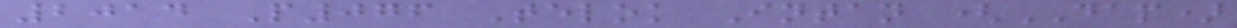2014 P076 Telok Intan (DAP)
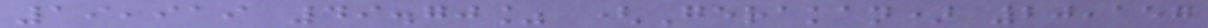19,919 49.70% (Gerakan) 20,157
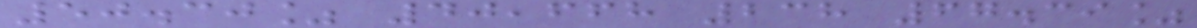50.30% 40,668 238 67.39%
